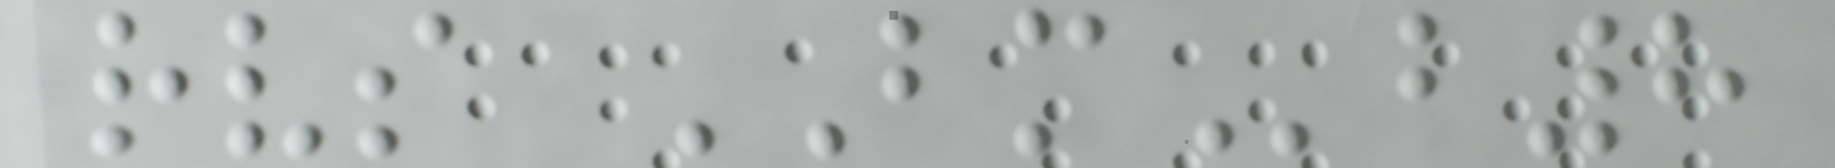rvs BMb8
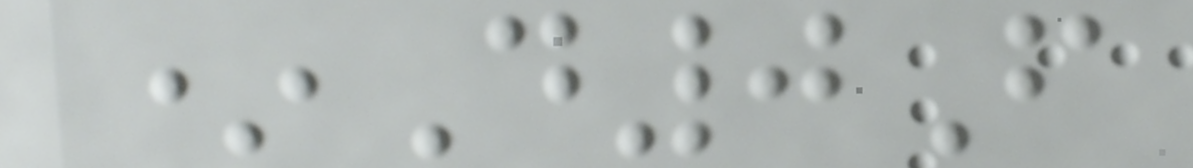*D0F
